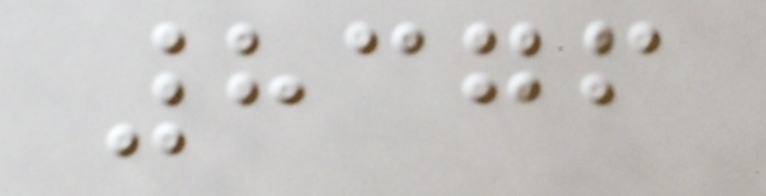8376
